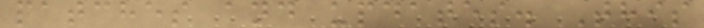patches and updates. This
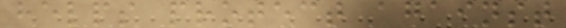helps protect against
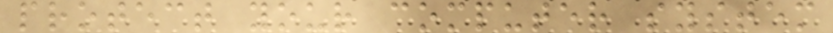protect your computer system
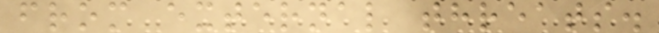from external threats.
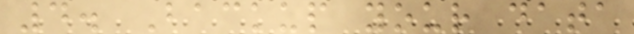4. Backup your data
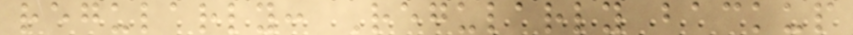regularly: Regularly backup
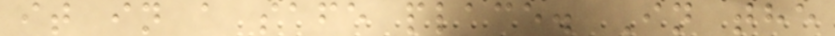it in a safe place. In the
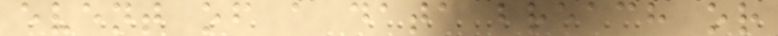event of a data breach or
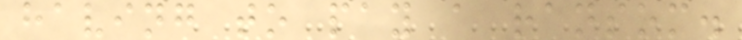having to pay a ransom.
